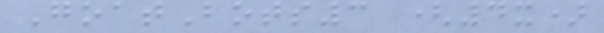GoatBots3 (4x)
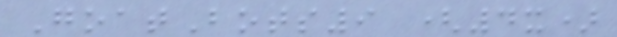GoatBots9 (4x)
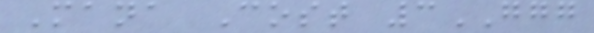Mana Cost 3GGG
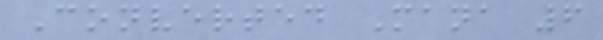Converted Mana 6
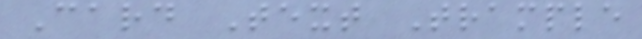Card Text Trample
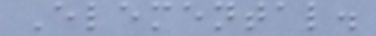Elemental.
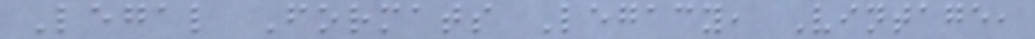Legal Formats Legacy, Vintage,
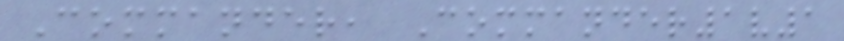Commander, Commander1v1
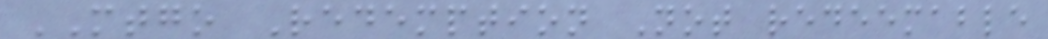MTGO Redemption Not redeemable
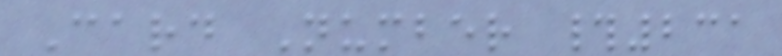Card Number #231
